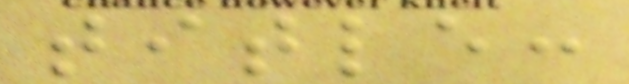title:
